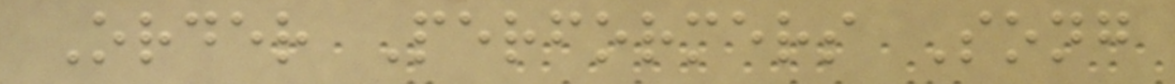Order Performers Song
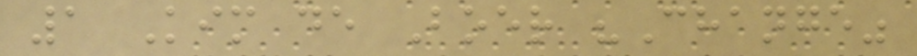1 Kim de Boer "Change"
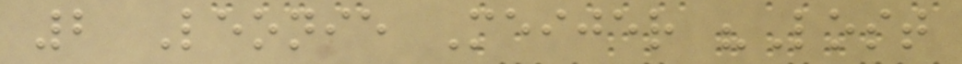2 Leonie Meijer "Lost
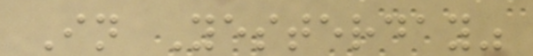In Yesterday"
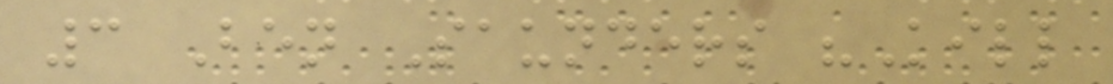3 Ben Saunders "Kill
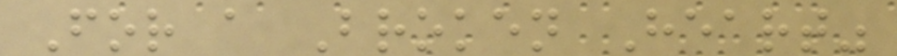For a Broken Heart"
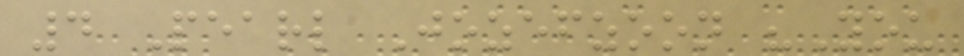4 Pearl Jozefzoon "You
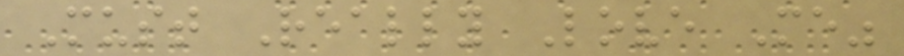Must Really Love Me"
